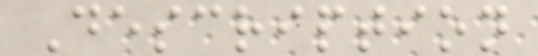Description
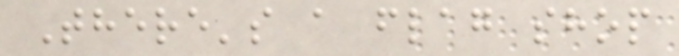There's a flag shop
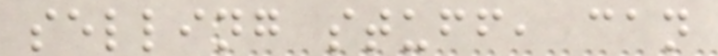selling stuff, can
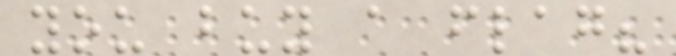you buy a flag?
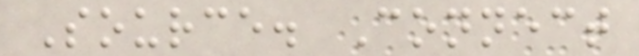Source. Connect
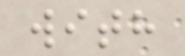with
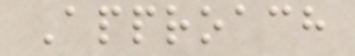Approach
